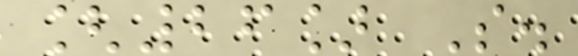[26] S.
